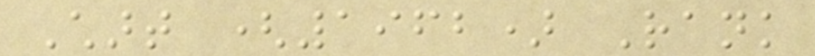Chart (1962) Rank
